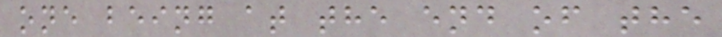one being at the end of the
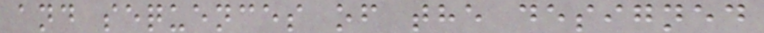and sequences of the designed
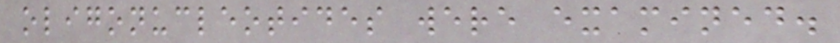oligonucleotides were examined.
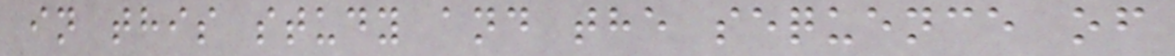in this study and the sequence of
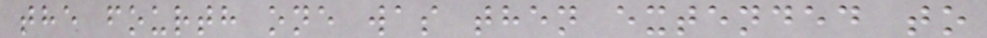the fourth one was then extended to
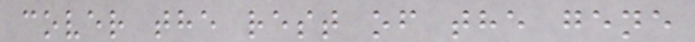cover the rest of the gene
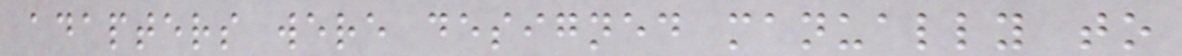adapters were designed manually to
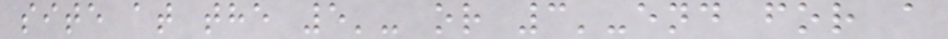site at the 5'- or 3'-end for a
